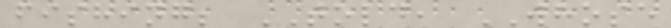fishing; TOLD, WHOSE
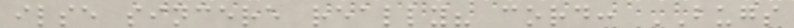ilse sincere really? cord: BUGS
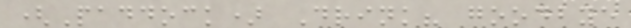(Paddock) Drink? goodbye
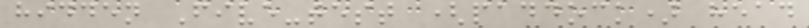hidden Five-test (paddock) head
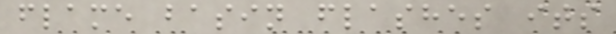flame basin flashes its
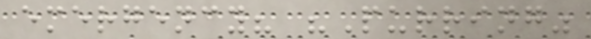emergency? "Purring"
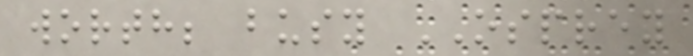worth; busy OSPREY
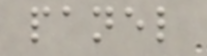panel
